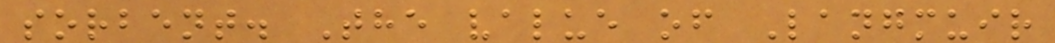sorbent. The value of Langmuir
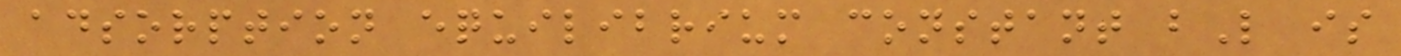adsorption equilibrium constant bL is
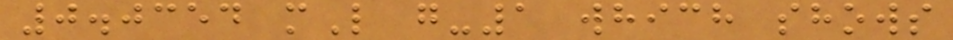0.0354 mL g-1 which shows
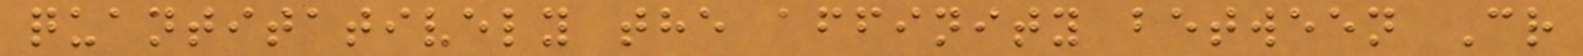quantitatively the affinity between Cr
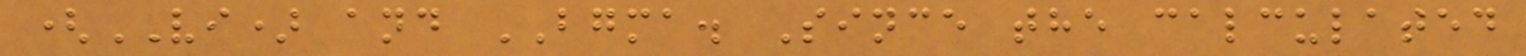(VI) and BGMA. Since the calculated
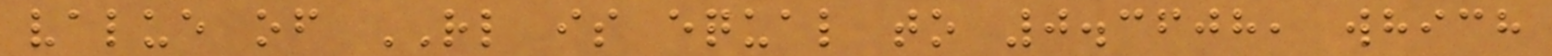value of RL is equal to 0.3608, which
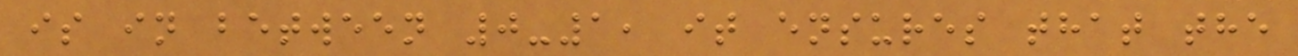is in between 0-1, it ensures that the
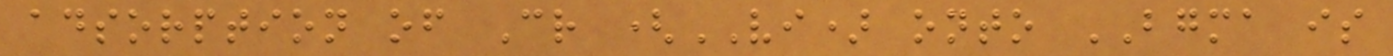adsorption of Cr (VI) onto BGMA is
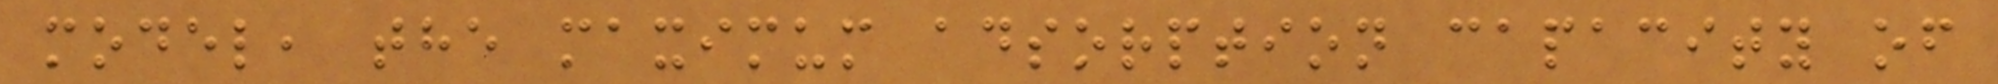model, the maximum adsorption capacity of
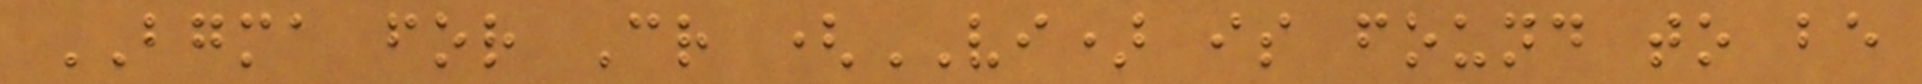BGMA for Cr (VI) is found to be
